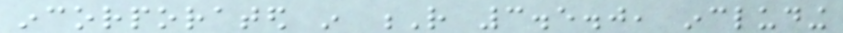incorporated in R 3.5.0, including
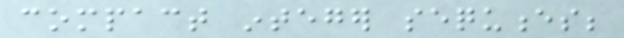compact integer sequences;
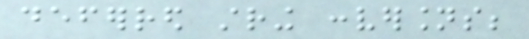deferred string conversions;
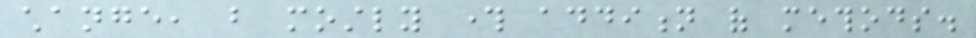change, but mostly through addition of methods.
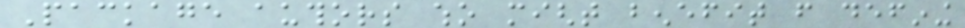Package authors who might benefit from defining
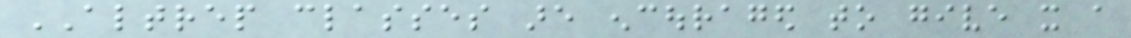ALTREP classes are encouraged to give it a
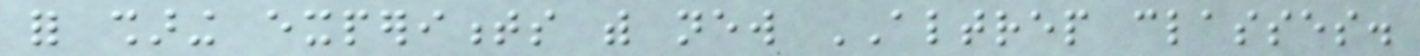for sharing experiments with new ALTREP classes.
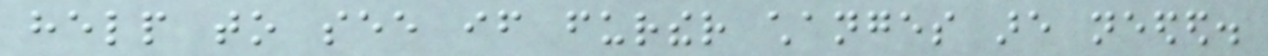help to see if further changes are needed.
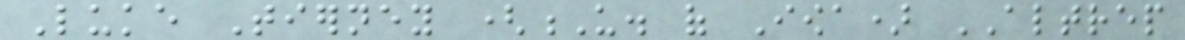Luke Tierney (U. of Iowa) ALTREP
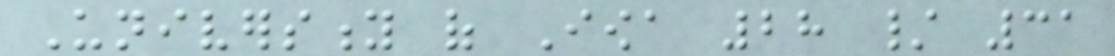University of Iowa 28 / 31
